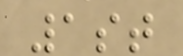1st
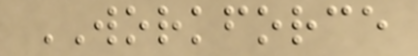WORKFORCE
